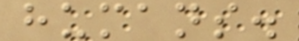humans.
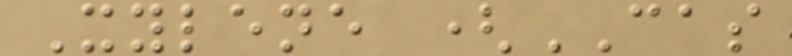Xylene (CAS
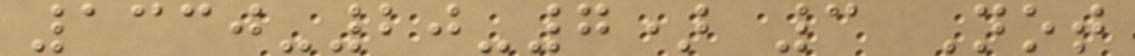1330-20-7) 3 Not
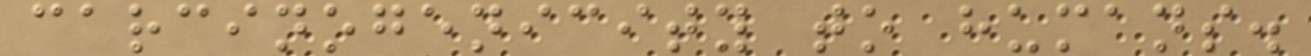carcinogenicity to humans.
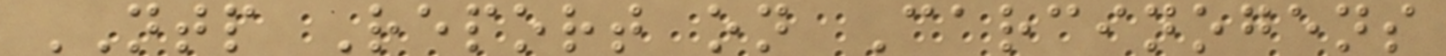NTP Report on Carcinogens
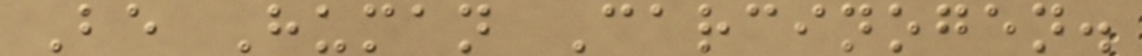Be Human Carcinogen.
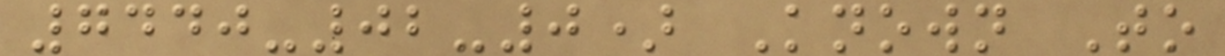7440-02-0) Known To
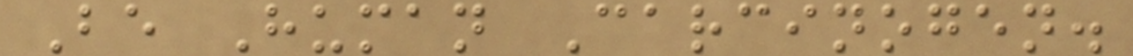Be Human Carcinogen.
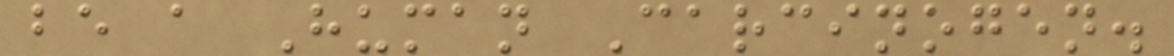be a Human Carcinogen.
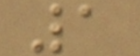1
